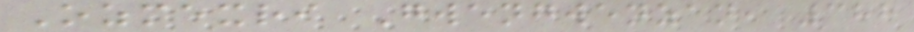Ozmexri Gwengwenzan, 388
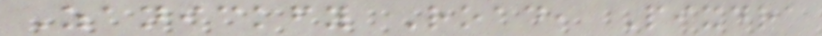Zanickfy Road, Pixdra
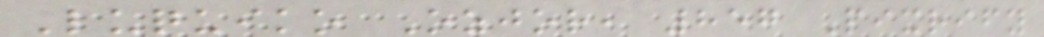Luquiko Ozjor, 857 Pixrify
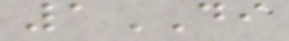1DI
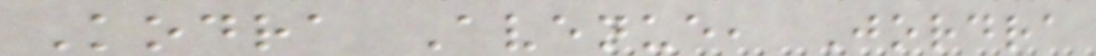Kodra Avenue, Jordra
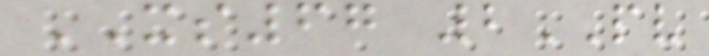XS67 2PV
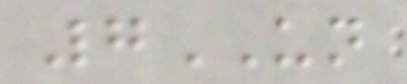7UN
